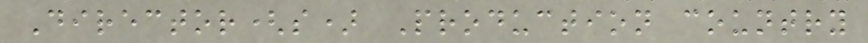Director(s) Production country
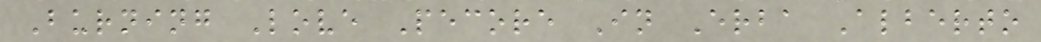Burning Love Pecore In Erba Alberto
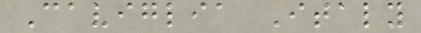Caviglia Italy
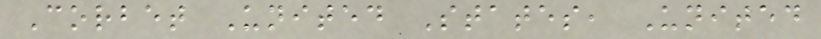Corbet United States, United
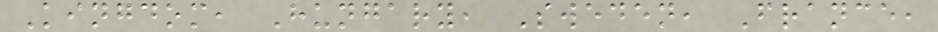Kingdom, Hungary, Sweden, France,
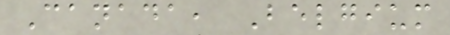Canada, Belgium
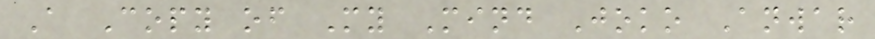A Copy of My Mind Joko Anwar
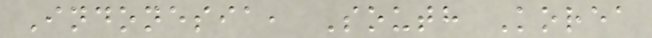Indonesia, South Korea
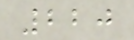220
